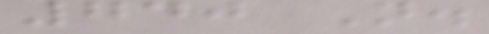740 N.
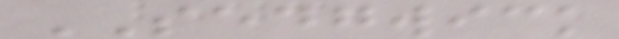SEDGWICK
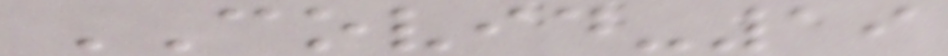COVID-19
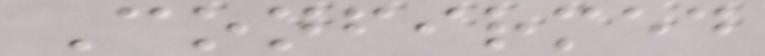Confirmed
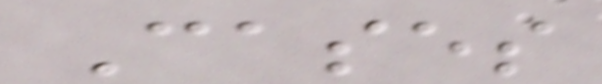Cases
